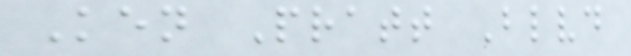Ken Pratt Blvd
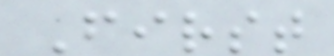First
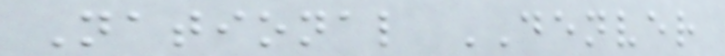National DENVER
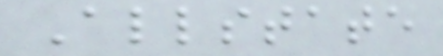Allstate
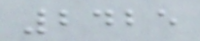2425
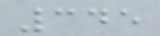345
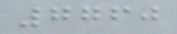7760
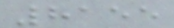8155
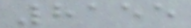8155
